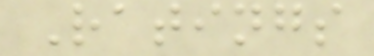Ratings
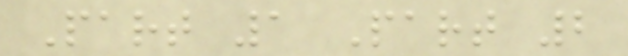Part 1 Part 2
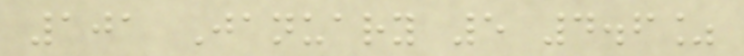101 January 5 4.6%
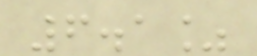6.1%
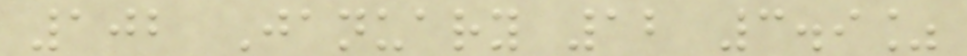102 January 12 3.9%
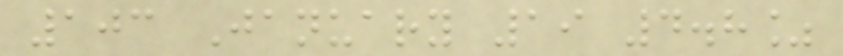103 January 19 4.8%
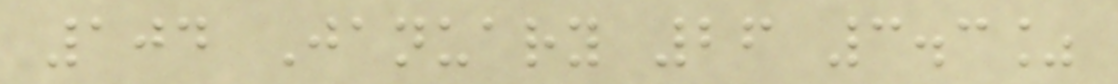104 January 26 3.3%
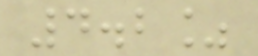4.2%
